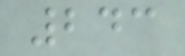243
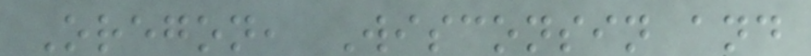Oregon, Wisconsin and
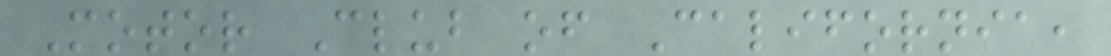Motor Club of California,
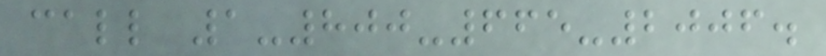call 1-800-665-2006.
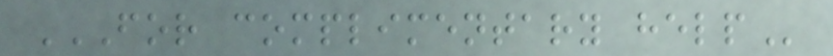FOR COMPLIMENTARY HELP
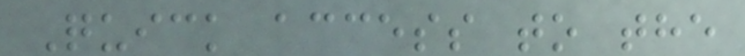Quick access to the
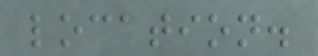location.
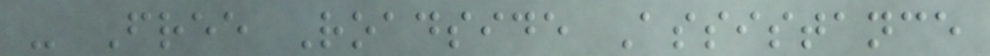- Free Roadside Assistance
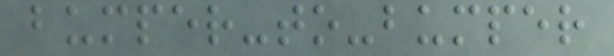bumper-to-bumper
